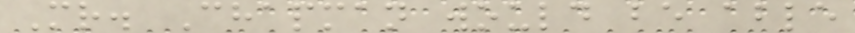Mr. Chapman would be able
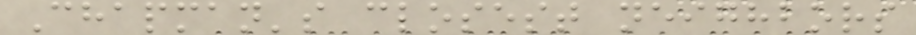Chapman's closest neighbors
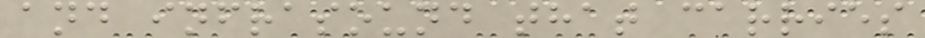and infrasound that carries
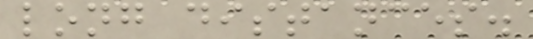long distances.
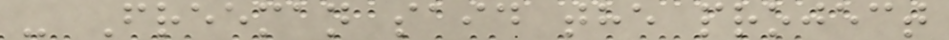- Freeman said the project
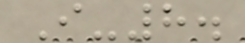I-8.
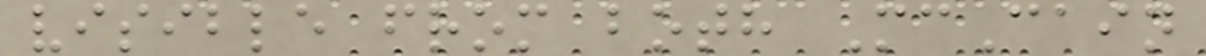visible from both McCain
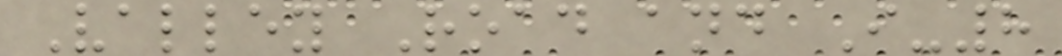Valley Road and I-8
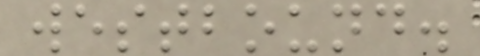westbound.
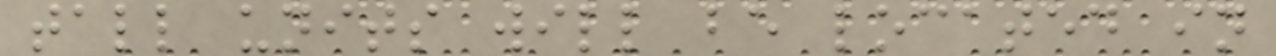tall units will be located in
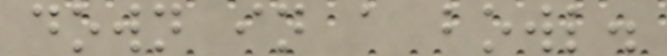down in a bowl.
